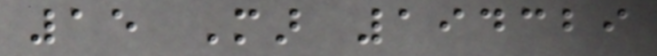15 Mar 194329
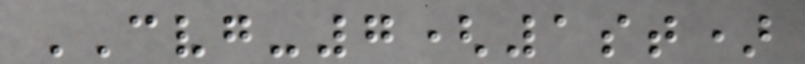CVG-7(1st)
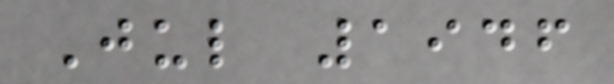Jul 1946
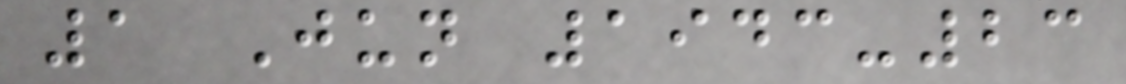1 Jun 1943-23
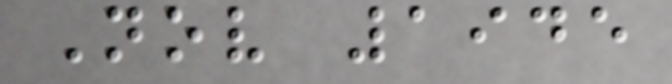Nov 1945
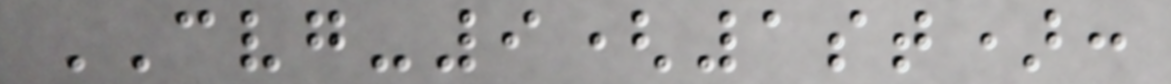CVG-9(1st):
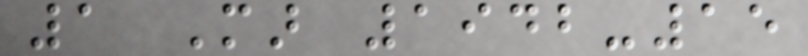1 Mar 1942-15
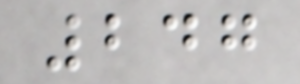247
